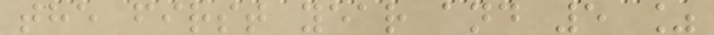the first year and 5 %
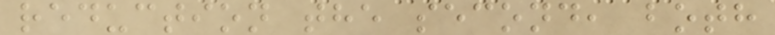reduction the second, both
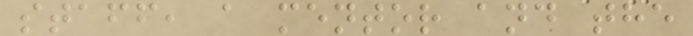staff, a mentor and the
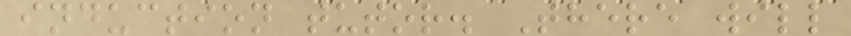induction tutor. There will
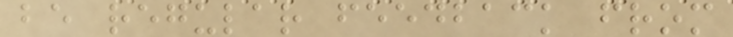be regular feedback from
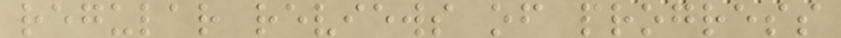regular reviews of progress
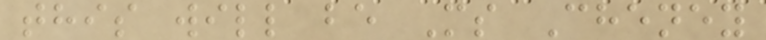this will be Ms Cheney
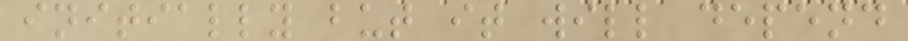initially but it will depend
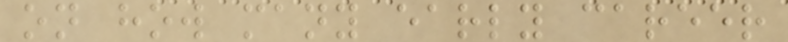on how many early career
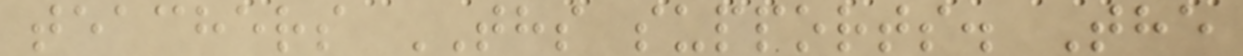teachers THS supports. The
